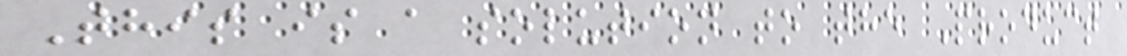This is a solution to the Product
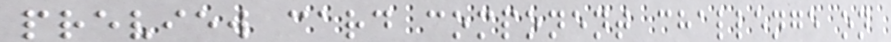preview card component challenge on
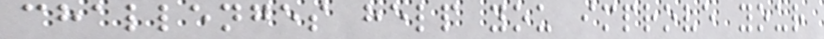challenges help you improve your
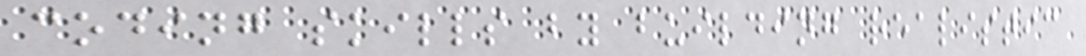coding skills by building realistic
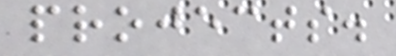projects.
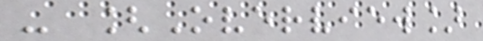- [Overview]
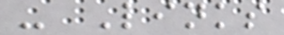- Links
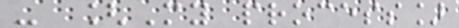- [My process]
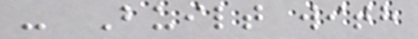- Built with
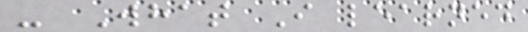- What I learned
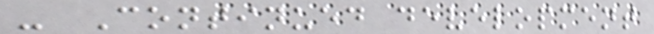- Continued development
